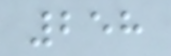258
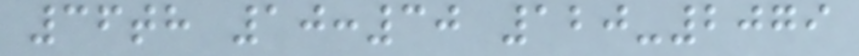36th 10:30 120-2079
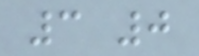3 0
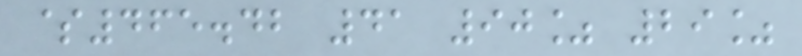$465.42 41 90% 29%
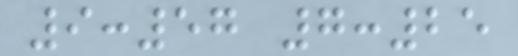9:57 7:25
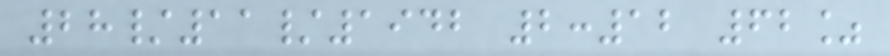28/11/1942 2:12 62%
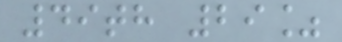49th 29%
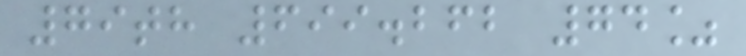79th 699.262 74%
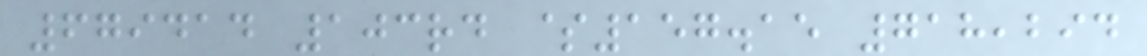679414 103rd $157.15 718,294
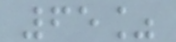65%
